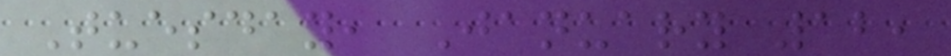Tuesday, January 12,
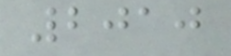2010
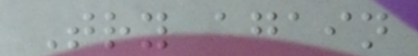Try again
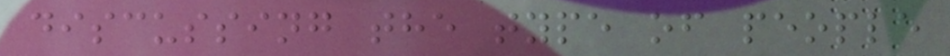discussing the type of people
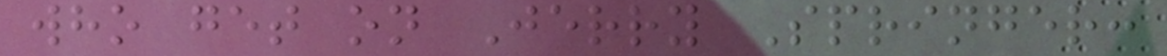who get on Jerry Springer:
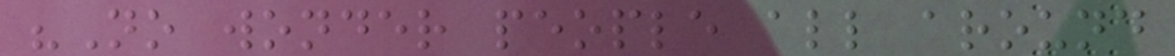"No wonder people all around
